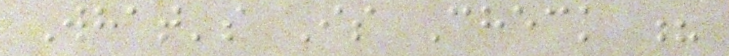What's Is Check ?
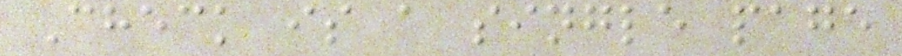Check is a single page
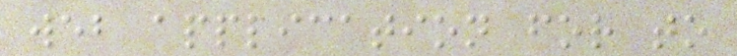web application for to
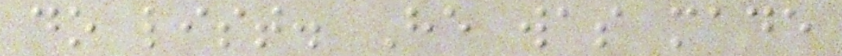do list. He was made
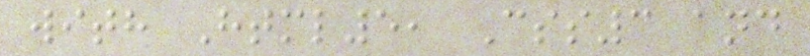with Html5, Css3 and
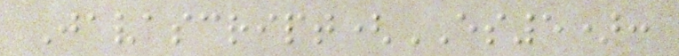Javascript(ES5):
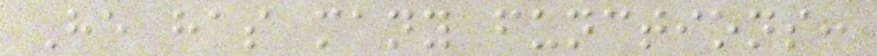He has many functions:
